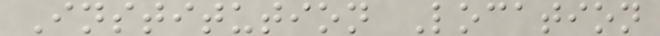Institution Location
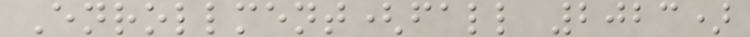Enrollment(fall 2023)
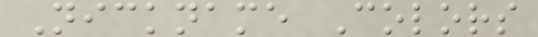Nickname Colors
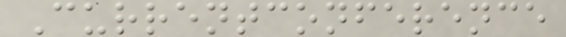Currentconference
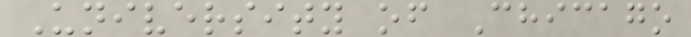University of Chicago
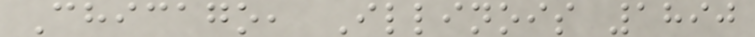Chicago, Illinois 1890
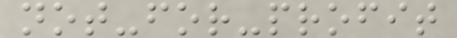not-for-profit
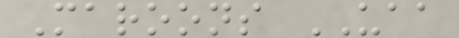Maroons UAA
